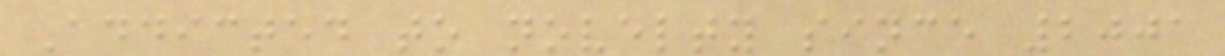Addicted to novelty since 2001
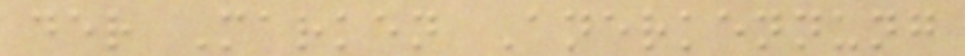der Marken Anerkennung
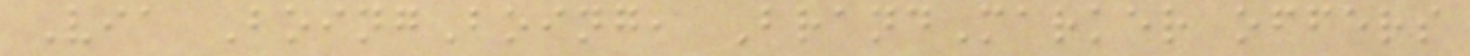Via BoingBoing, BrandMarker offers
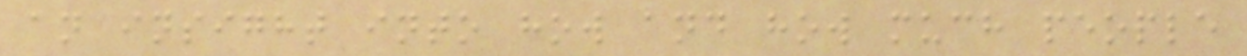an insight into how and how much people
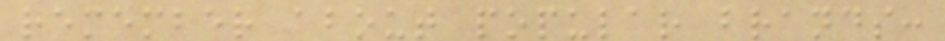remember about popular brands:
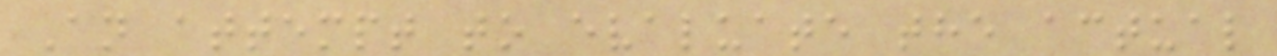An attempt to evaluate the actual
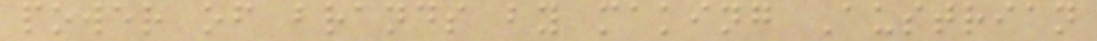power of brands by making Austrian
